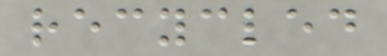recycled
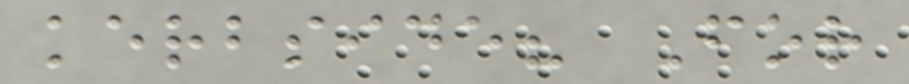kerbside? For
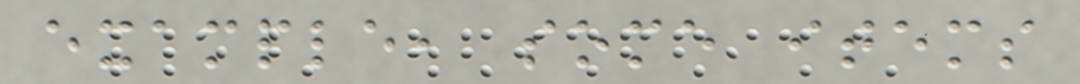example, some items
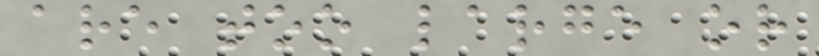are too large or
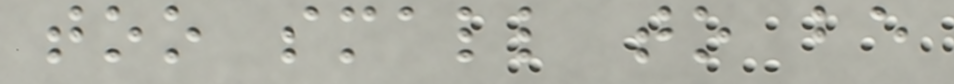too small to be
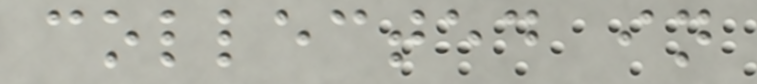collected in
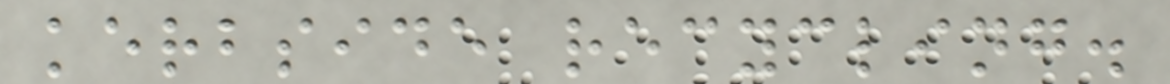kerbside recycling.
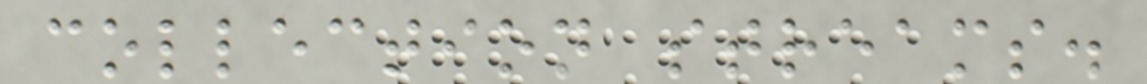collection streams.
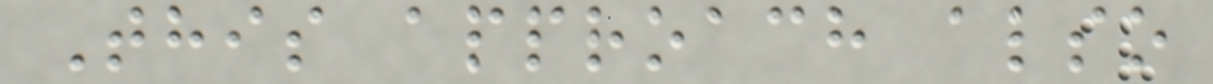This approach also
